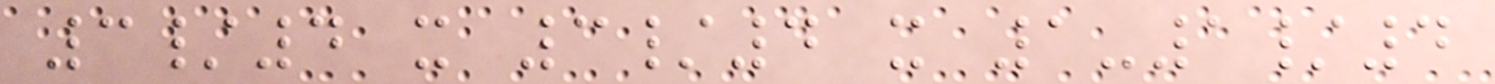3/4 x 3/4 x 1-1/4
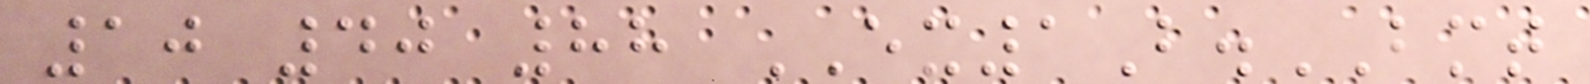10 40 88 EX1B.BMT
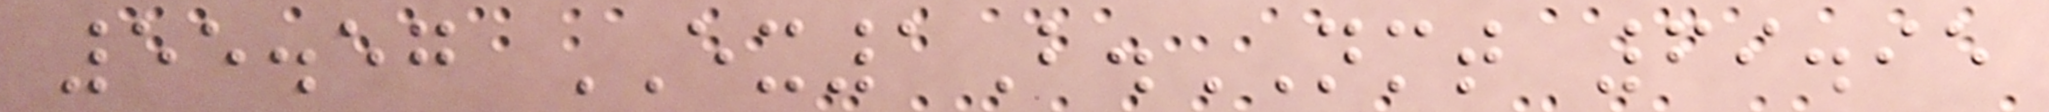55.57 EX1B.NMT 69.95
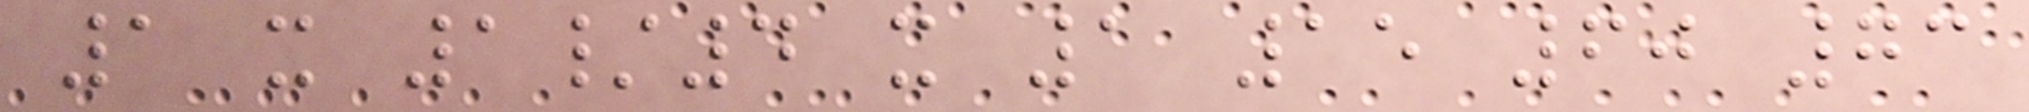1 x 1/4 x 1 15 60 73
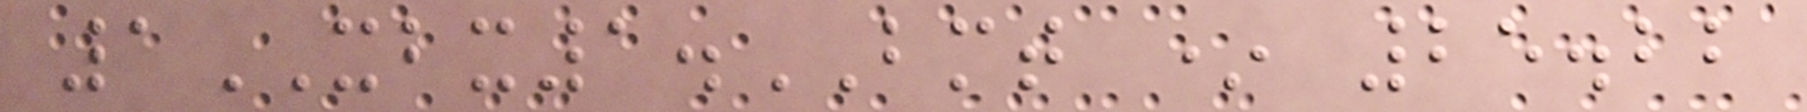1XBX1.BMT * 25.22
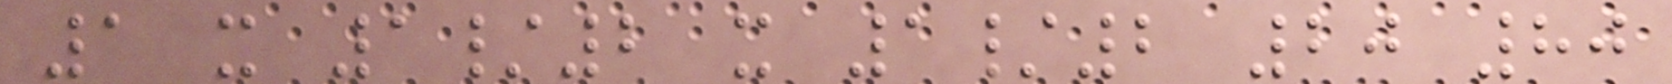1 x 1/2 x 1/2 20 80
